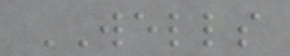WELLS
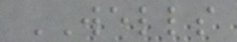WELLS
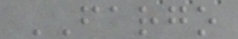FARGO
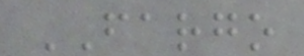FARGO
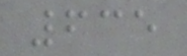635
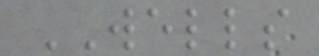WELLS
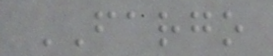FARGO
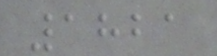1821
